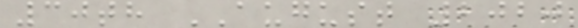30th AUGUST 2020
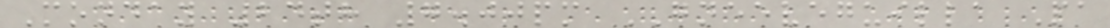Monday 24th 7.00pm GNEEVEGUILLA Pa
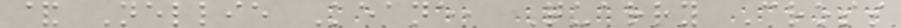& Nellie Keane, Quarry Cross
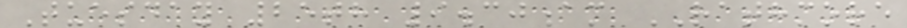Tuesday 25th 9.30am RATHMORE
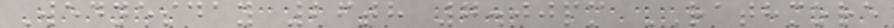Wednesday 26th 7.00pm RATHMORE
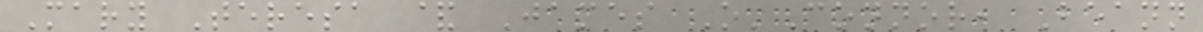Mary Teresa & James O'Connor, Beann
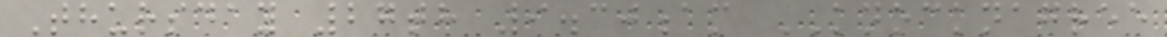Thursday 27th 9.30am KNOCKNAGREE
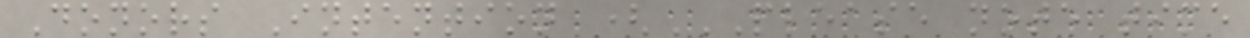Donors Intention (PLEASE NOTE TIME
